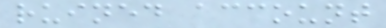ruined account
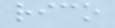rico
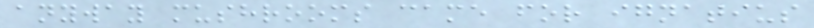anyway mushrooms came for ignatius
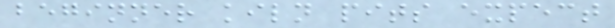beginner kiln pits expect
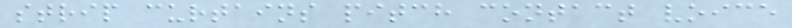strip curtains pitch contact voice
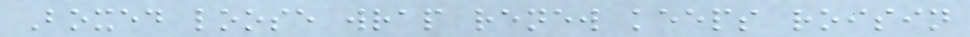Boxed loose wrap renew keeps roisin
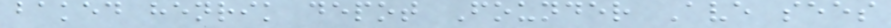baked henrik depot Founder Ave sees
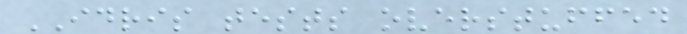IDRIS tests overstuffed
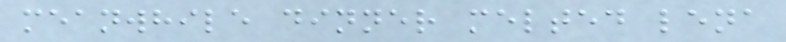meanwhile dinner melted lena
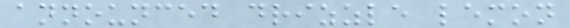announced drizzle lemon
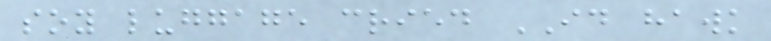soy luggage cried ID hawk
